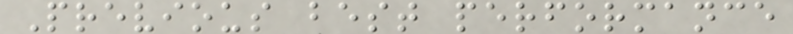Previous best performance
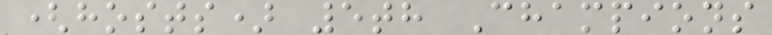(hosts) 5th Champions
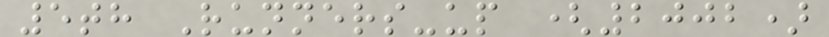5th Runners-up (2002)
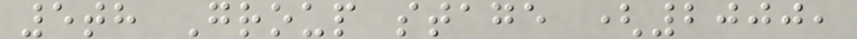5th Group stage (2000,
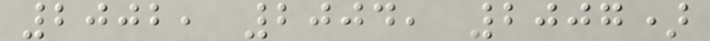2002, 2004, 2007)
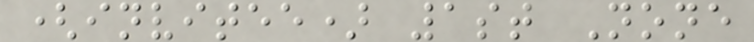(invitee) 1st None
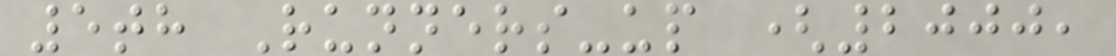5th Runners-up (2000,
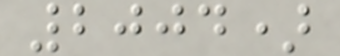2004)
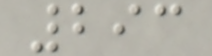293
